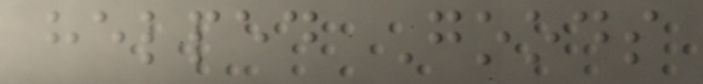helped Goods
